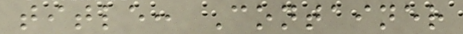title: Container
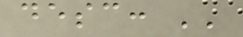desc: ''
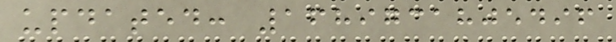updated: 1689731805496
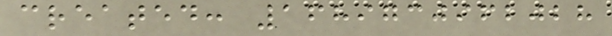created: 1689730962028
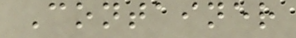Container
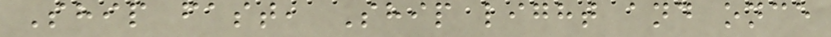Ship fast, Ship light and once
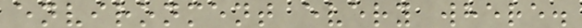environment every where.
